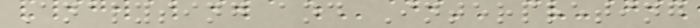Analysing and Interpreting
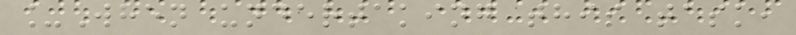_When undertaking this task,
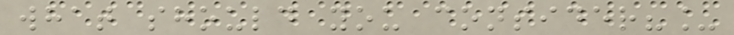what should you consider?_
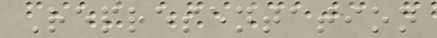Representation
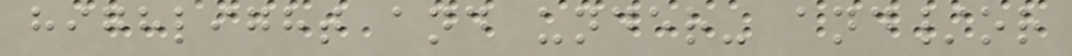highlight and under- and/or
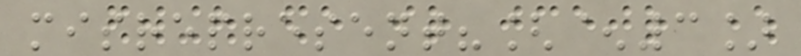misrepresent?[^3]
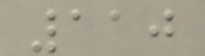110
